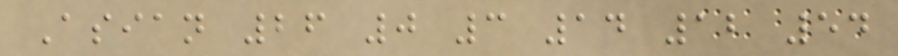Asian 26 0 3 14 12 54
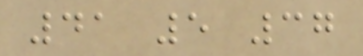41 5 37
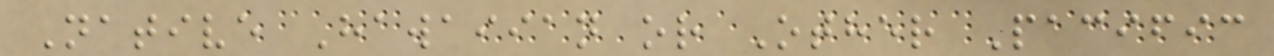Native Hawaiian or Other Pacific
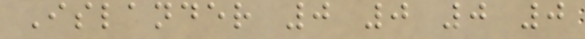Islander 0 0 0 0
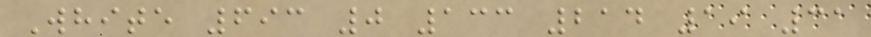White 693 0 133 214 19 31
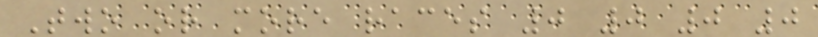Two or more races 0 0 0 0
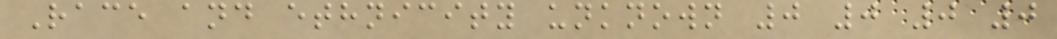Race and ethnicity unknown 0 0 0 0
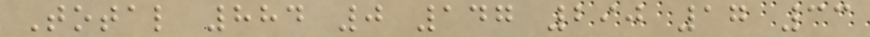Total 884 0 147 290 17 33
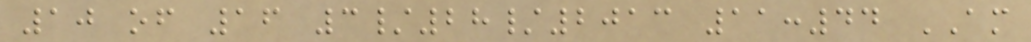10 of 16 3/28/2013 11:44 AM
